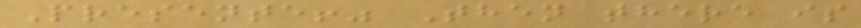Presente!" Then there is
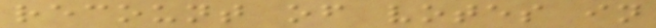recount of votes in
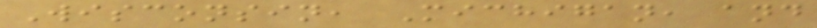Wisconsin, Michigan, and
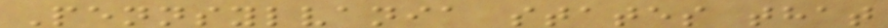Pennsylvania states that
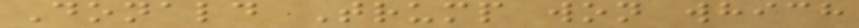Donald Trump won which
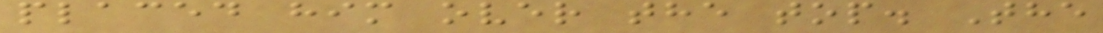placed him over the top. The
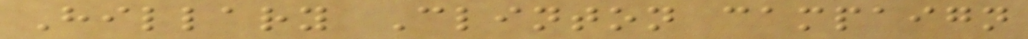Hillary Clinton campaign
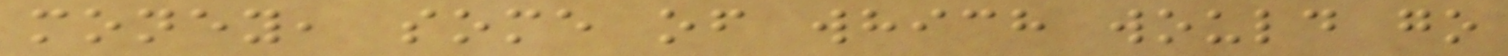money, some of which would go
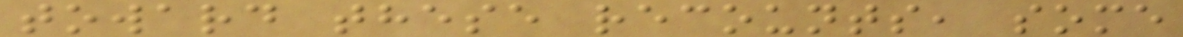toward these recounts, some
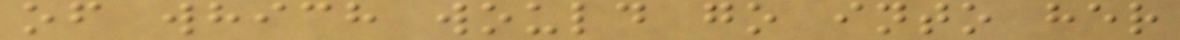of which would go into her
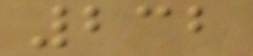232
